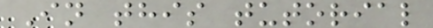In this tutorial
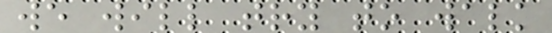we will try to walk
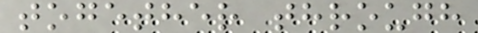together through
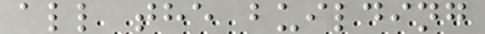all the building
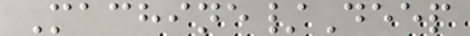Machine/Deep
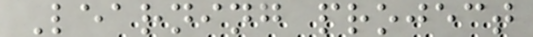Learning project
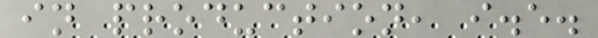in production, i.e.
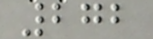272
